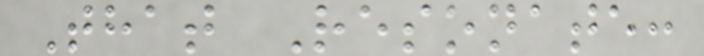That Resonate:
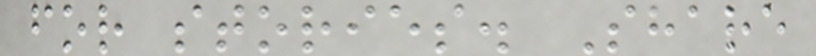for stories. Share
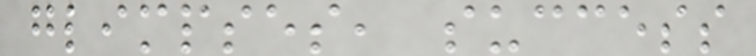glimpses, success
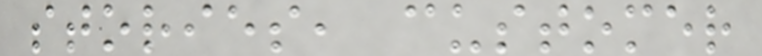stories, customer
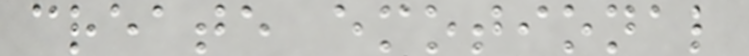create emotional
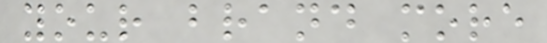your brand more
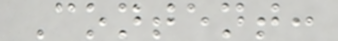Content:
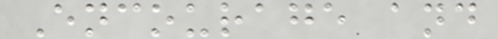Encourage and
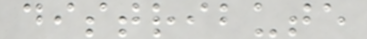distribute
